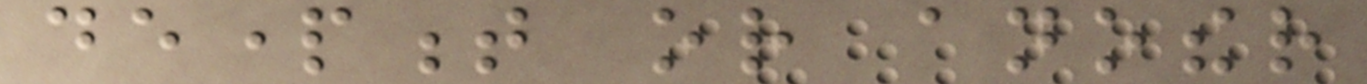department or another
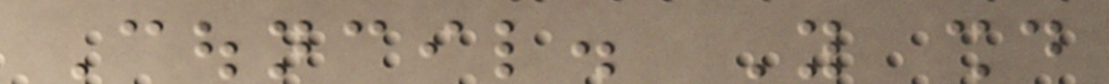Council. You should
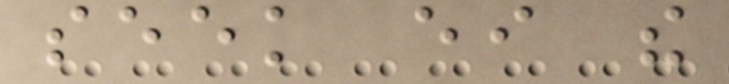seek either the
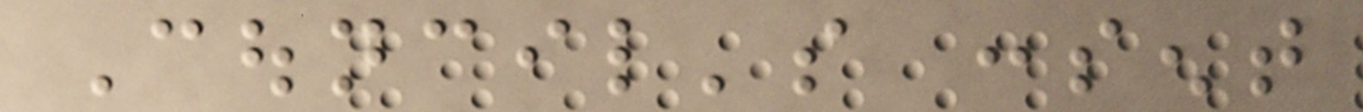Council's consent
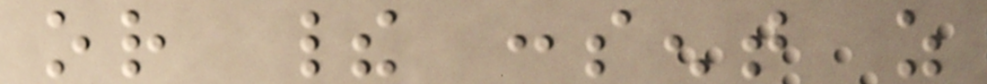or their consent as
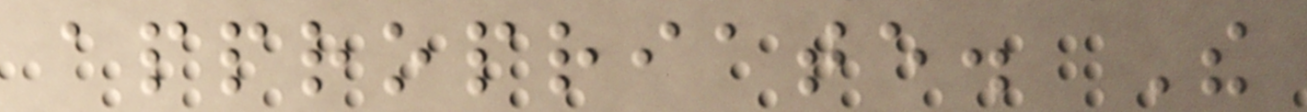appropriate. The
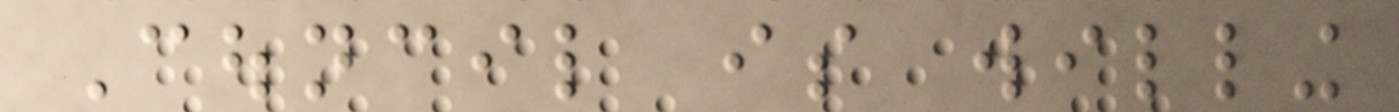Council is willing
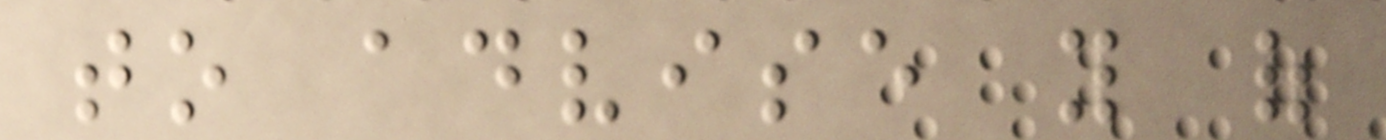to advise you of
